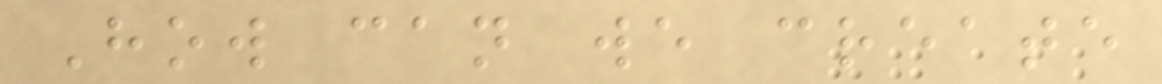How can we create
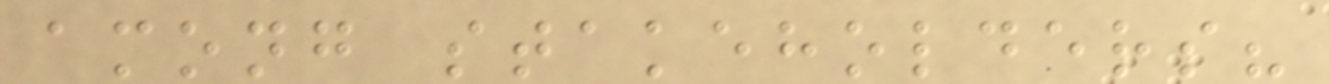among stakeholders?
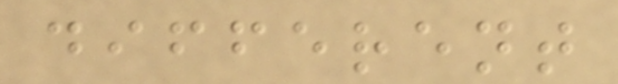different
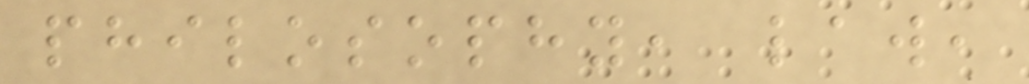philosophy, law,
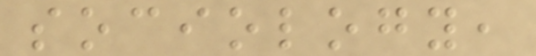sociology,
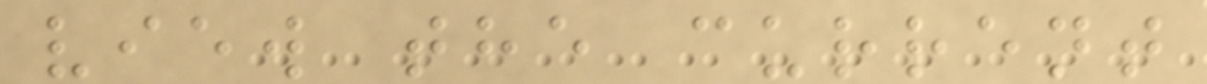view the current
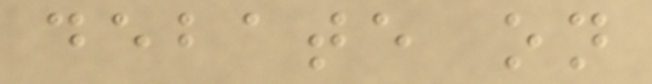debate on
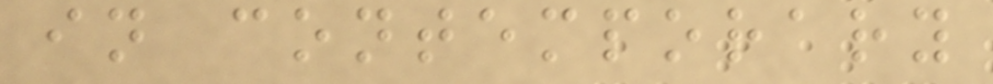in contemporary
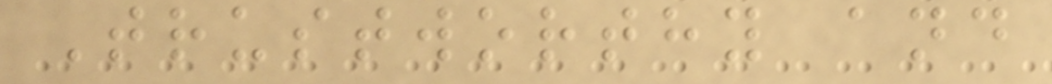Trustworthy and
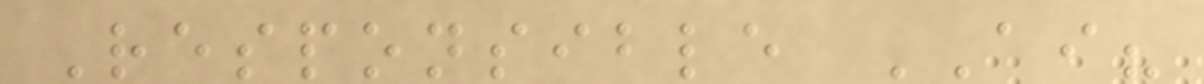Responsible AI?
